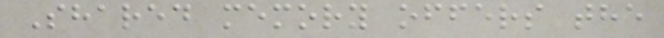Shared memory offers the
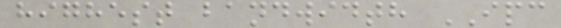highest bandwidth IPC
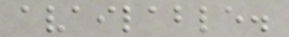available.
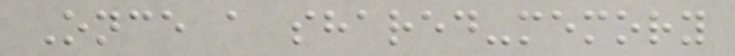Once a shared-memory
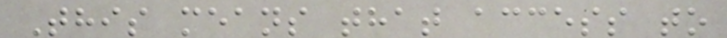This means that access to
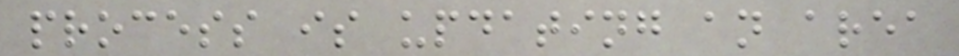process is updating an area
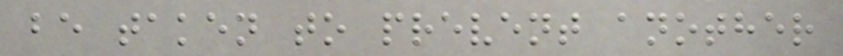be taken to prevent another
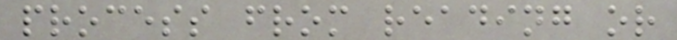process from reading or
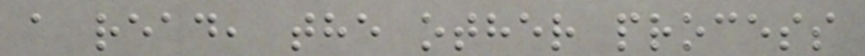a read, the other process
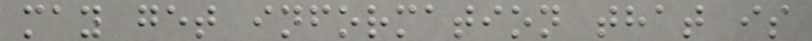may get information that is
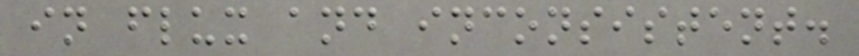in flux and inconsistent.
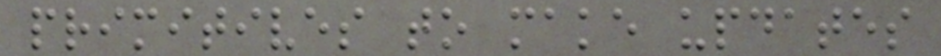primitives to make updates
